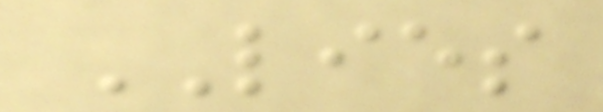LIES
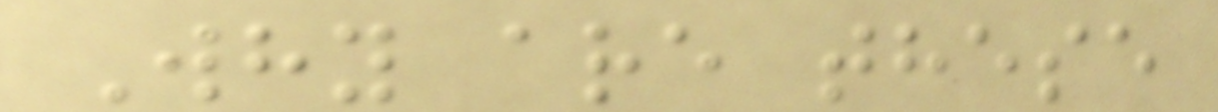Why are these
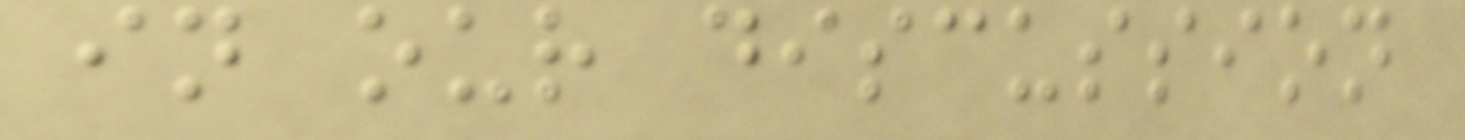in our discussion
